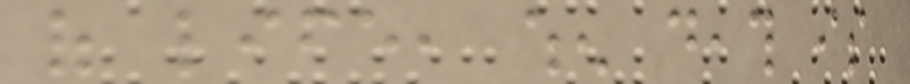of life, when death is
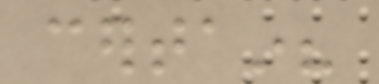certain?
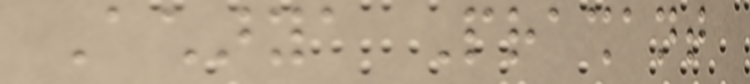Acharya Prashant
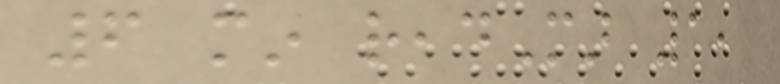6 min readMar 1,
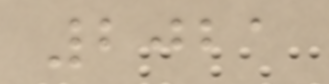2021
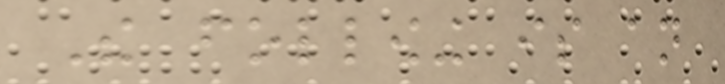The following is an
